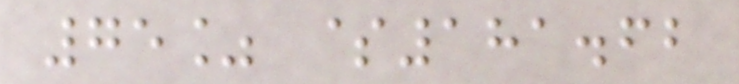75% $181.62
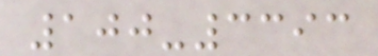100-3393
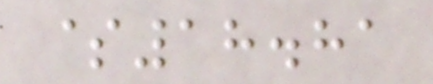$18.81
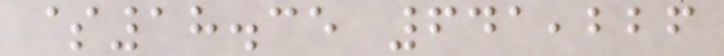$18.35 641,226
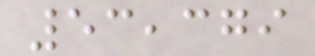53,379
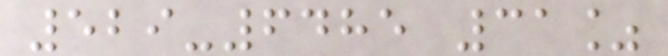529-6485 31%
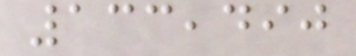133,490
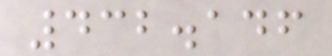432.146
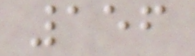156
